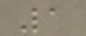1
